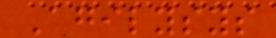Agilysys
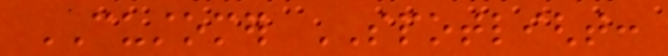CUSTOMER SPOTLIGHT:
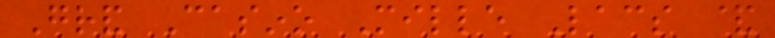Grand Casino Mille Lacs &
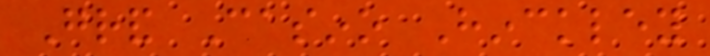Grand Casino Hinckley
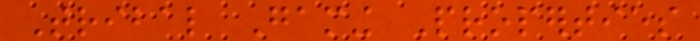Tribal Gaming Properties
